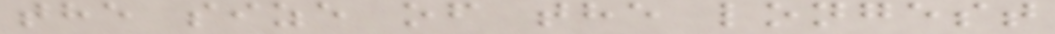the size of the longest
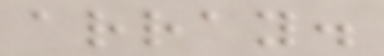array.
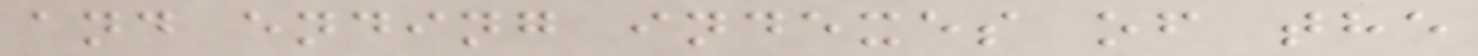and ending indexes of the
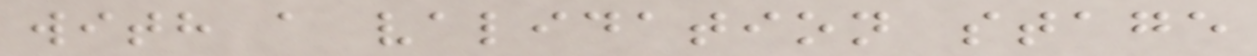with a validation stage
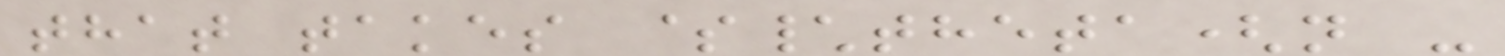that takes $\theta(n -
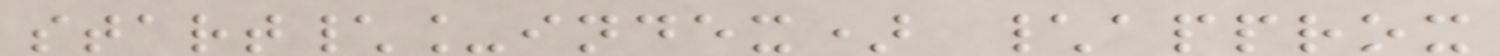start\_index) \approx
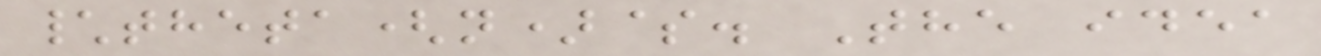\theta(n)$. The idea
